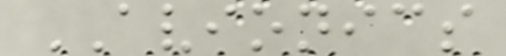AVIONICS
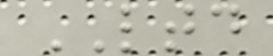LTD
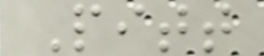Pitt
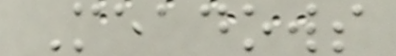Meadows
